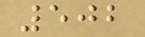502
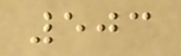503
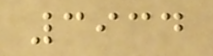3934
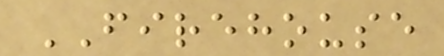FIREHOUSE
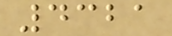4321
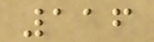116
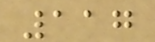117
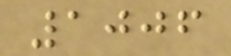1006
